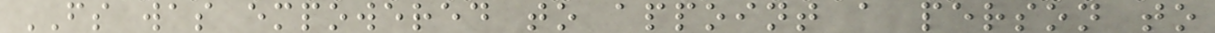FS was empowered to appoint a person to
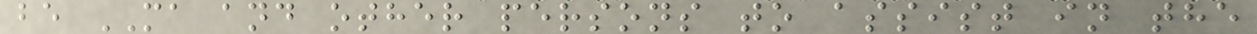be MA and other persons to assist in the
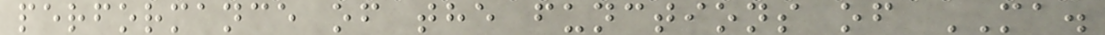performance of the functions of MA.
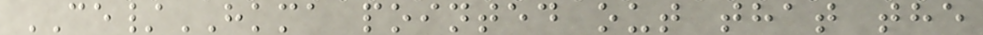CE/HKMA pointed out that the
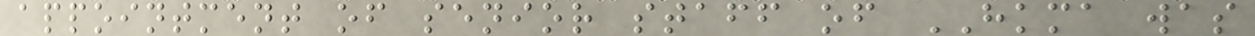appointment of senior staff of HKMA was
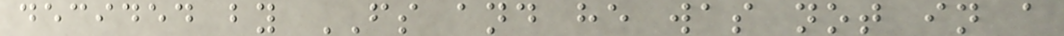decided by FS and he was not in a
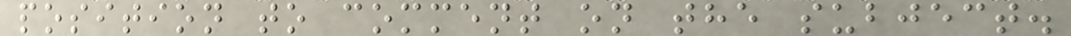position to comment on the subject.
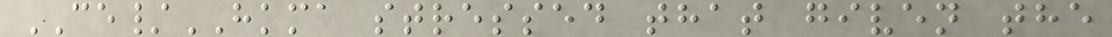CE/HKMA stressed that given the
